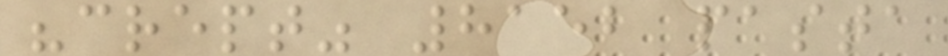"crept" 8152 pasta
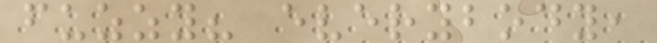fuzzy? everybody,
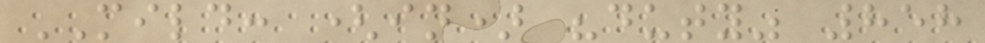MILD: (in) "duty" 858
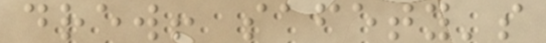drew! safety's
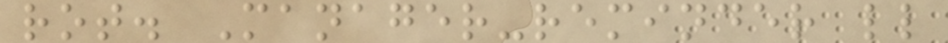rot. Manager-reminder ll
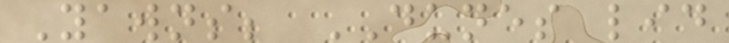Yawns; DUNES lid
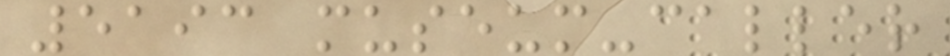5193 museum-caller
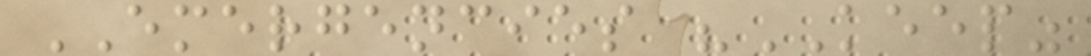EMERGENCIES "KEEP"
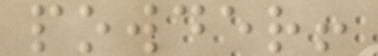powder!
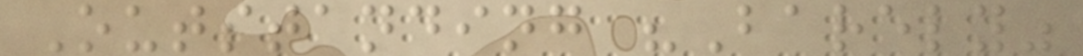Outstanding "Barely"
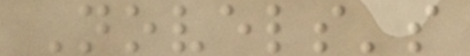Novels's
